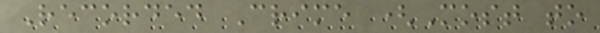Recorded Crime (Most to
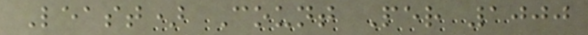Least) Count Per 1000
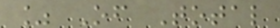% Of Total
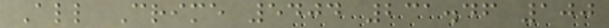All Crime 5404 231.46 100
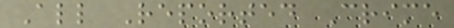All Reported Crime
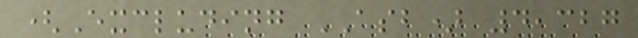(Excluding ASB) 4,327
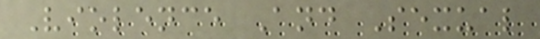Violence And Sexual
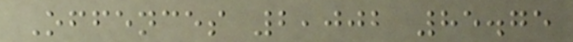Offences 2,002 85.75
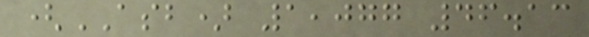(ASB) 1,077 46.13
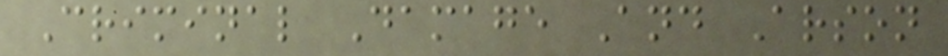Criminal Damage And Arson
